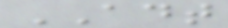ADT
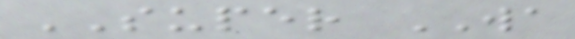SUPER WA
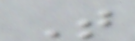T
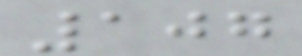107
